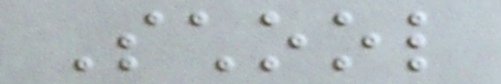School
